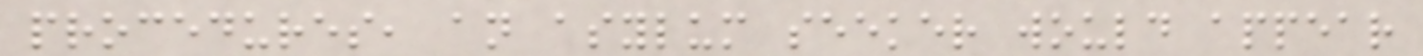procedures, an asylum seeker would appear
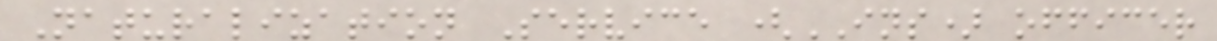Naturalization Service (INS) officer
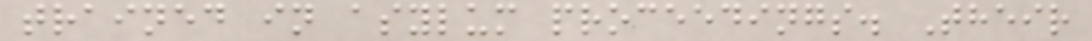trained in asylum proceedings. Their
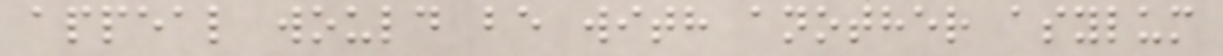appeal would be with another asylum
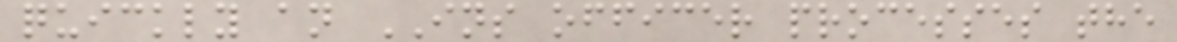quickly an INS officer processes the
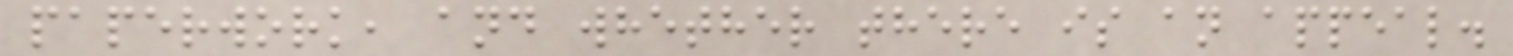paperwork, and whether there is an appeal.
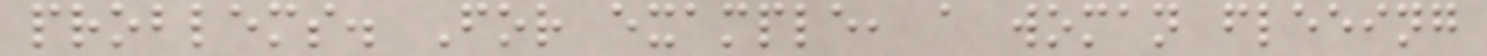problems. For example, a woman fleeing
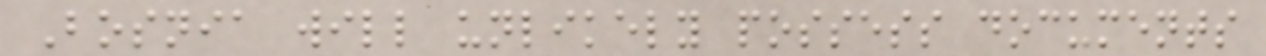Bosnia will unlikely possess documents
